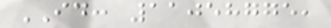ID: 11058775,
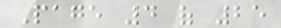Page 4 of 25
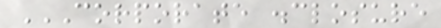CORPORATE DISCLOSURE
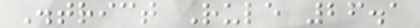District Rule 26.1
